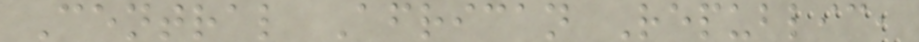Central African Republic,
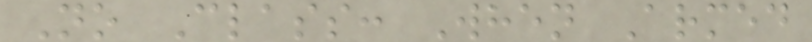No Class: When Armed
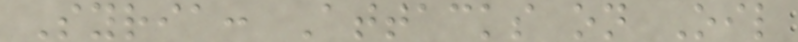Syria: Attacks on Oil
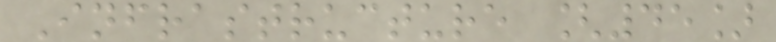Infrastructure [45]
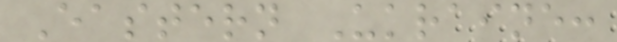Eastern Ukraine:
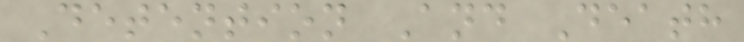Detention And Death
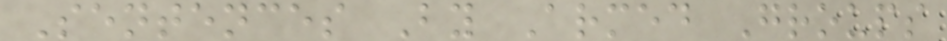Sentences By Armed Groups
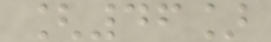[46]
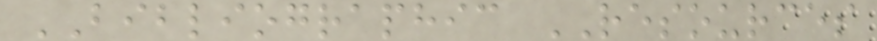BIBLIOGRAPHIC RESOURCES
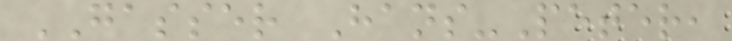GASSER Hans-Peter,
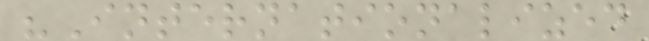"Internationalized
